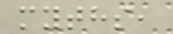myths,
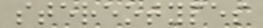stereotypes
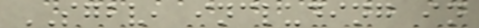SGBV, including in
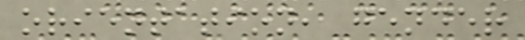orientation, gender
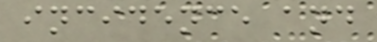incidence and
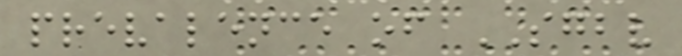prevalence of SGBV
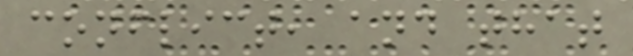conflict, and that
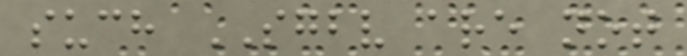such SGBV are not
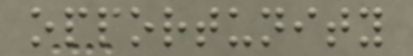opportunity
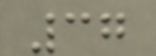37
